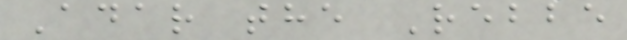Adar the Rebbe
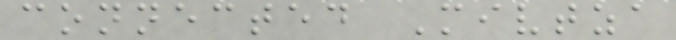connected Mivtza
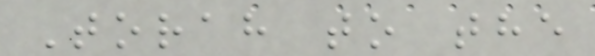Torah to the
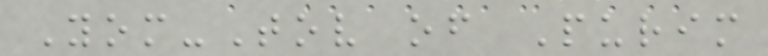Yom-Tov of Purim
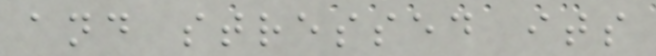and stressed its
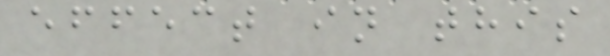effect in this
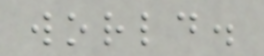world.
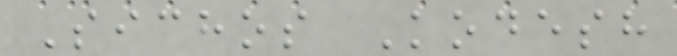Sichos Kodesh
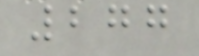277
